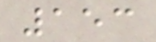153
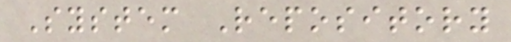System Repository
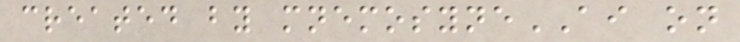created by mnemosyneAI on
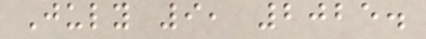July 9, 2025.
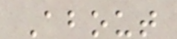About
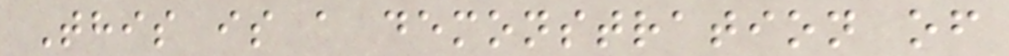This is a demonstration of
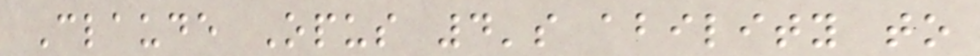Claude Opus 4's ability to
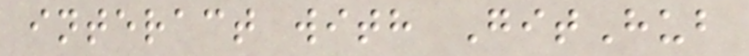interact with GitHub
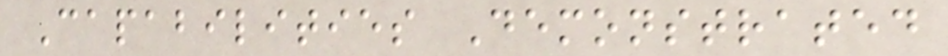Capabilities Demonstrated
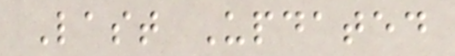Last Updated
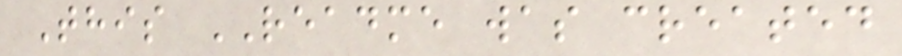This README was created
